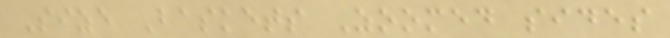Size Baskets Zoomed sides
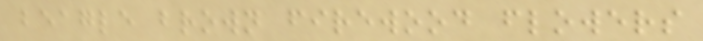beagle brown firewood flowers
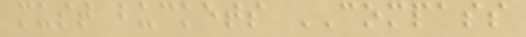must buckets COMPASS
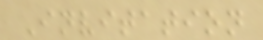Invitation
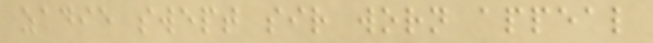zadie swept sir worn appeal
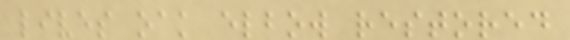lives oak elbow restored
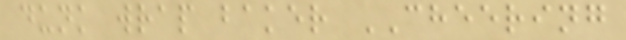dunk wrap baker CHEERING
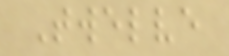Twelve
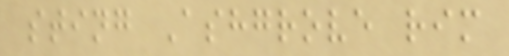sting Ashgrove rim
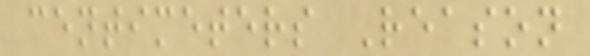centimeters Reason
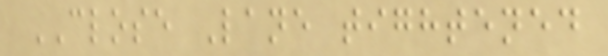CLOSE Lane tightened
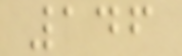146
